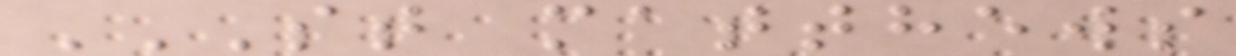ST MATTHEWS
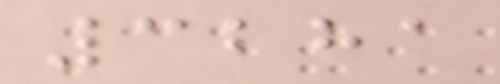3281
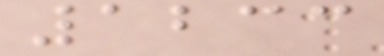1233
